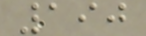190
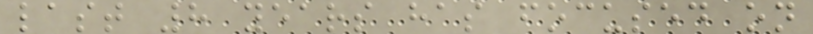last 8 years has focused on
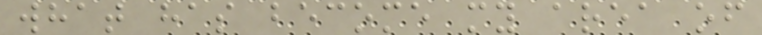what has become my area of
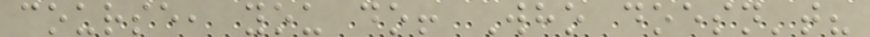course, you do! Who doesn't?
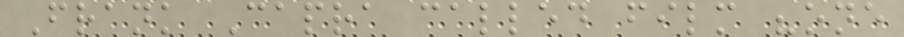Frank Capra called film "one
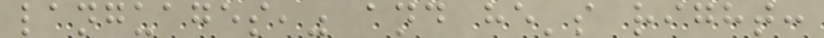languages," and he's right:
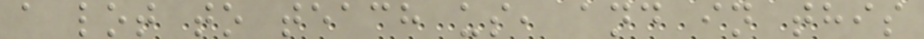a lot to teach us, and in this
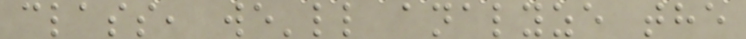class, we'll analyze the
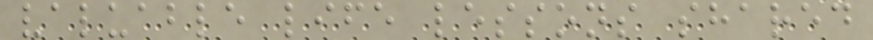valuable life lessons shared
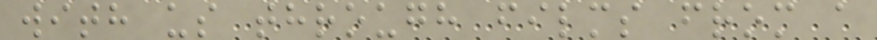with us through films from a
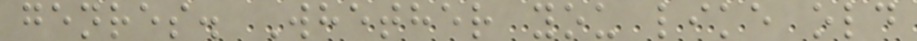genres. Whether you like old
